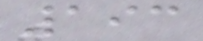193
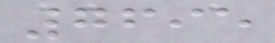7695
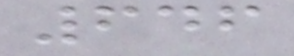646
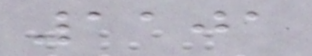1101
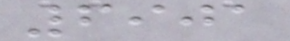6901
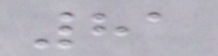81
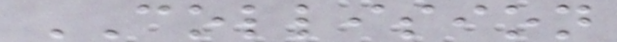COLLISION
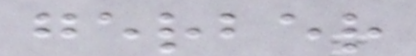gerber
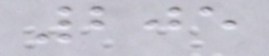205
